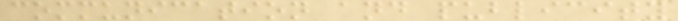communication and publicity
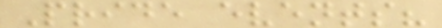Pride events?
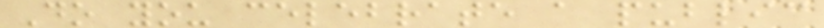Do you celebrate a public
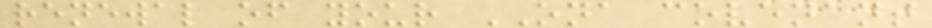renewal of your ONA covenant
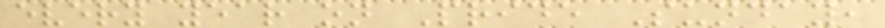every year on Pride Sunday,
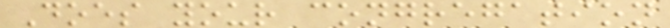Does your congregation
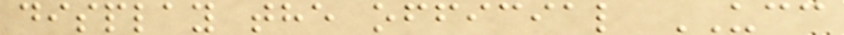display the official UCC
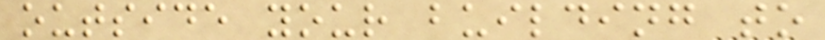outside your building to
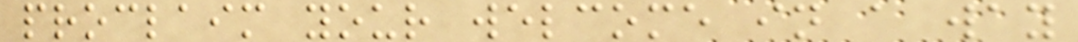proclaim your welcome in a way
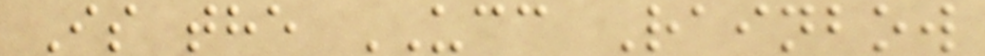Is the UCC Rainbow
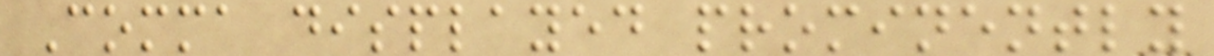Comma displayed prominently
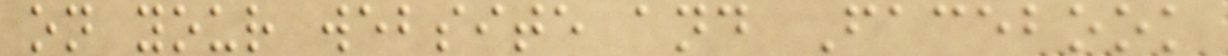on your website and Facebook
